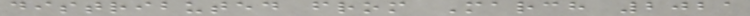distributed from March 2021
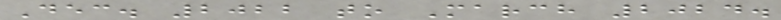Dec. 2022 to March 2024.
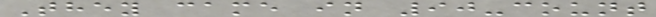They came in 90-count
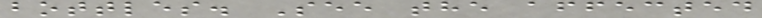bottles. See the affected
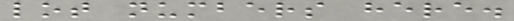lot numbers here.
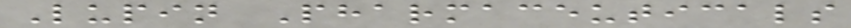Lupin Pharmaceuticals
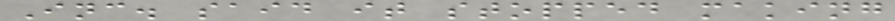Inc. said it stopped making
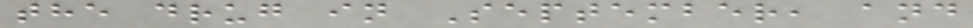the drug in September, and
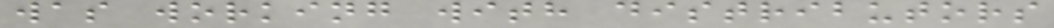was working with distributors
